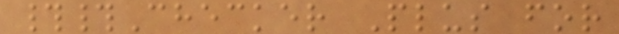##Checker Plus for
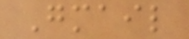Gmail
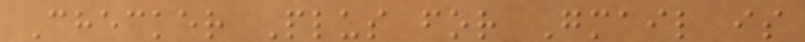Checker Plus for Gmail is
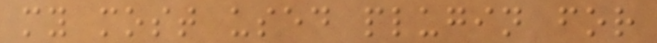my most used plugin for
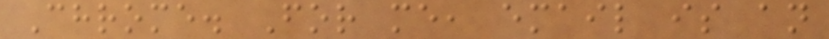Chrome. For me, email is an
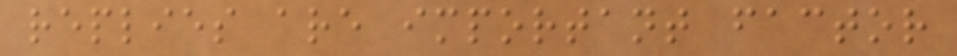replies are important factor
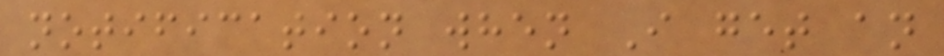notification when I get an
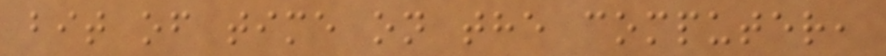bit of time on the computer,
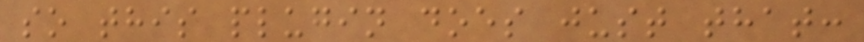so this plugin does just that:
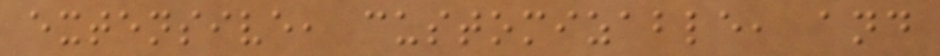extensive, customizable, and
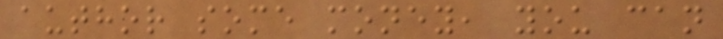author some money, you can
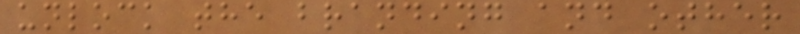unlock the branding and other
